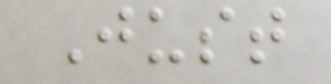Just
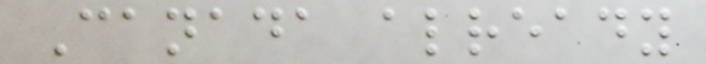Canada already
